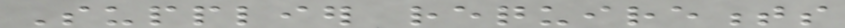Supplier requirements
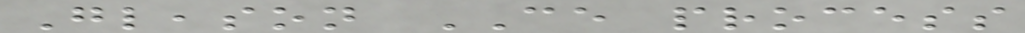Gleason CE process
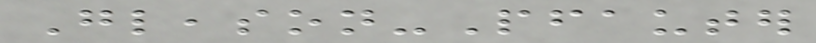Gleason-Pfauter
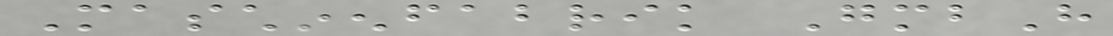Maschinenfabrik GmbH
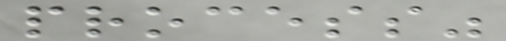process"
